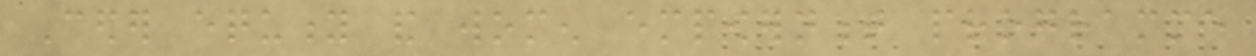Ceder equity and women empowernment programme
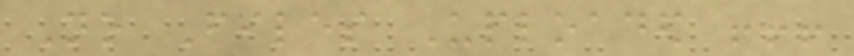No Files Uploaded !!!
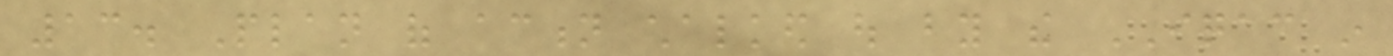13. Plan of action chalked out by the IQAC in
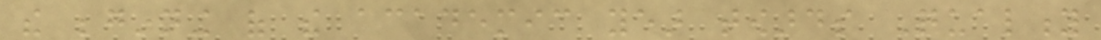the beginning of the academic year towards Quality
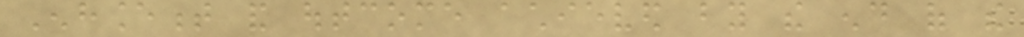Enhancement and outcome achieved by the end of the
